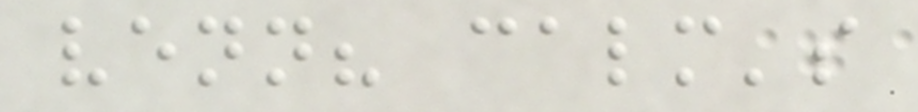venn? calm's
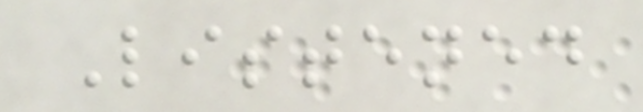Listened
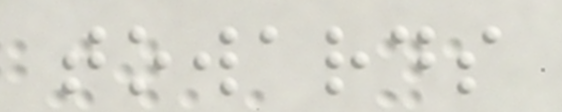towards
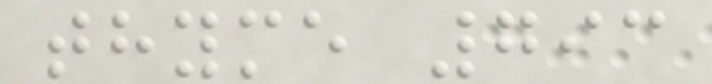thyme 793
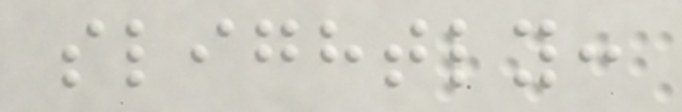slightly:
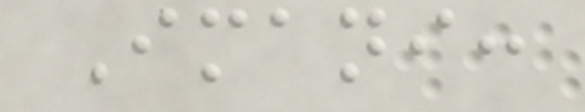Imani:
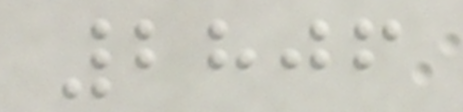2806
